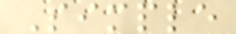Simple
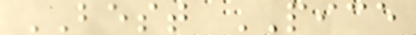BEST PICE
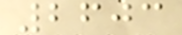2603
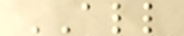ALL
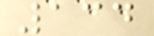134
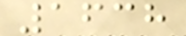1638
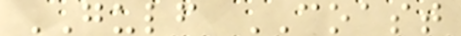GULF COAST
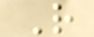R
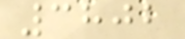3802
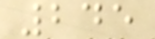245
